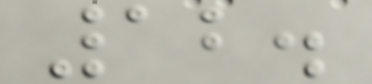12.
